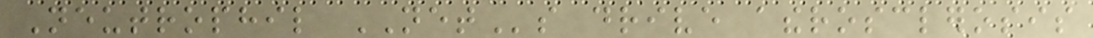Neutrophil NETs drive atherosclerosis
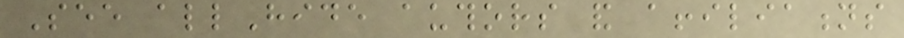See allHide authors and affiliations
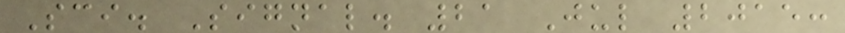Sci. Signal. 21 Jul 2015:
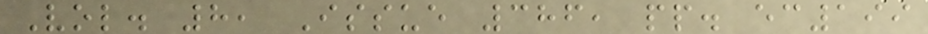Vol. 8, Issue 386, pp. ec199
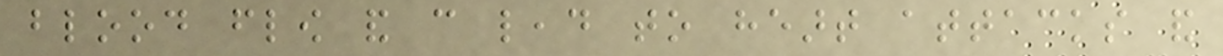blood flow and can lead to heart attacks and
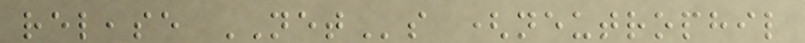release NETs (neutrophil
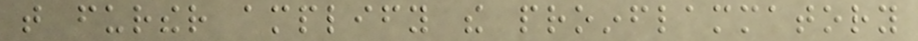that further amplify the proinflammatory
